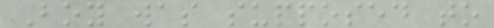Boy was supposed to
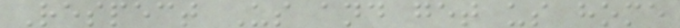Respect Us and get us home
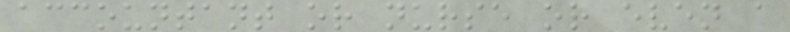accountant or nurse or even a
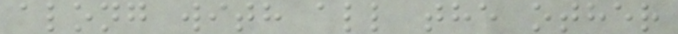along with all the other
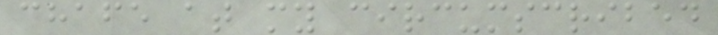chafe at my circumscribed
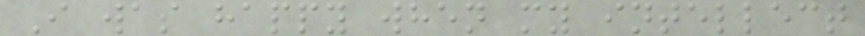I was happy when my intellect
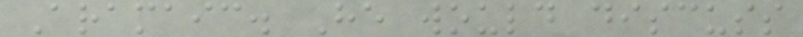Aramaic. He would discuss
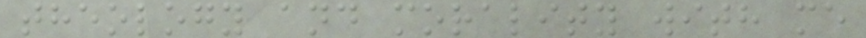theology and morality with me
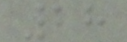28
